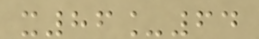x86_64
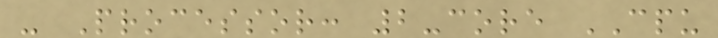- Processor: 2-core CPU
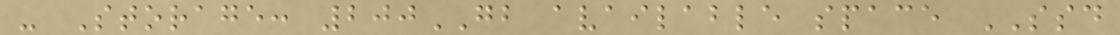- Storage: 200GB available space SSD
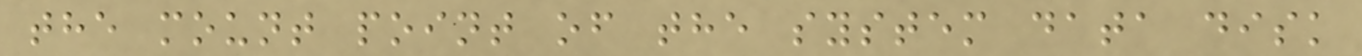the mount point of the system data disk
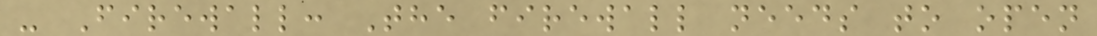- Firewall: The firewall needs to open
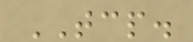TCP.
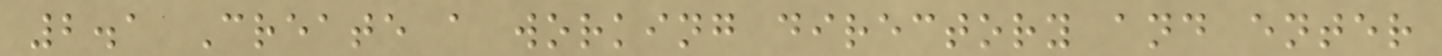2.1 Create a working directory and enter
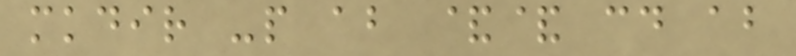mkdir -p ab && cd ab
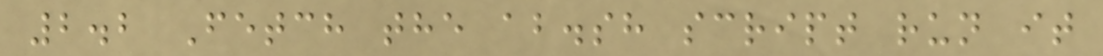2.2 Fetch the ab.sh script run it
